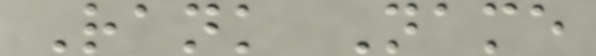Rank Name
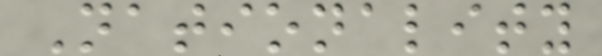Nationality
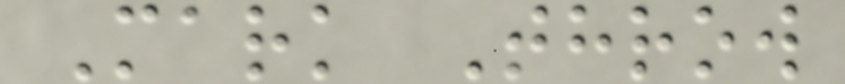Mark Throw
